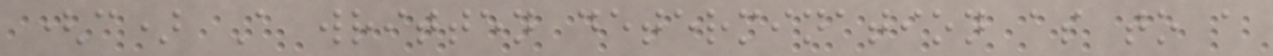(c) A written determination as to a
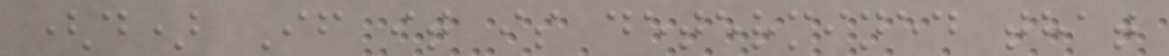(d) If it is determined that
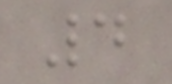4
